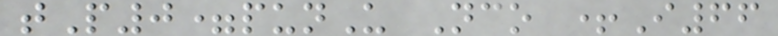tP0=punU Nco +I66
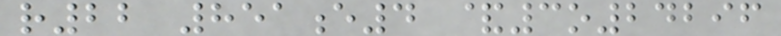r22 851e4 &3o24296
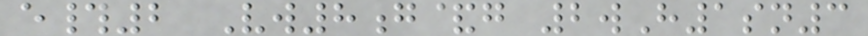e#2 Vw8g&g 2wH1sn3
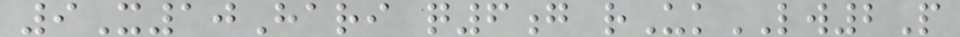9X10Hari q6g rUkLW2P
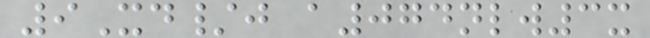9Xd/j a074nlw3x
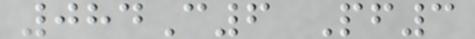084C6 Pf3
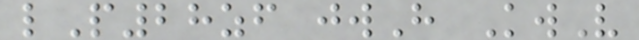lP28zf jwH KwV
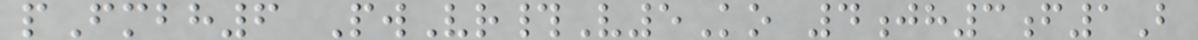pFmbh6 PwVr#V5Ko 4jh3f1B
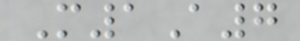M1A7
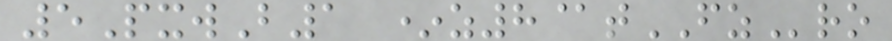5PxwB1 *z8@tFZro
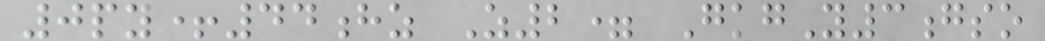0py+44hz Z2= GkgY3gso
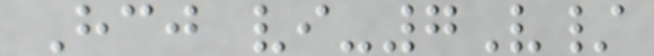Hcj vi-7V/
